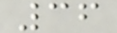36
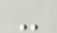-
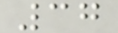37
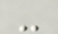-
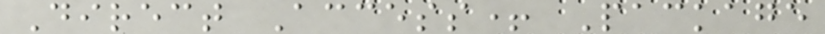Direct Access+ Package
